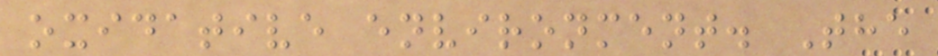oxidative environment. The
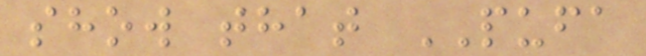show that PUFA
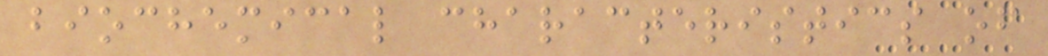biochemical characteristics of
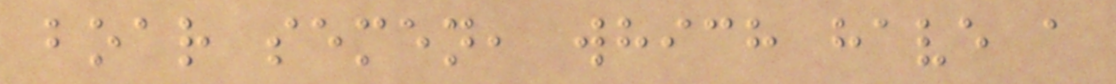boar semen, which have a
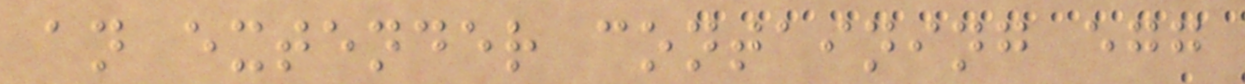an extender containing egg
